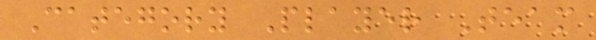Category Player Team
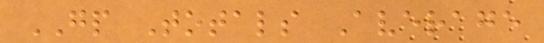GP Totals Average
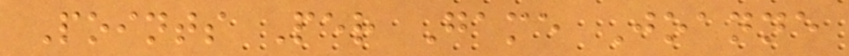Points Per Game Joanne
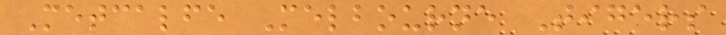Metcalfe Melbourne Tigers
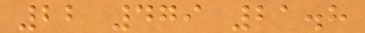22 479 21.8
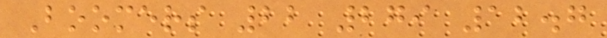Boomers 22 279 12.7
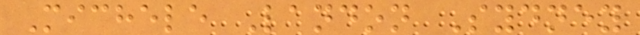Michele Landon Sydney
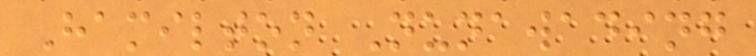Hamilton Nunawading
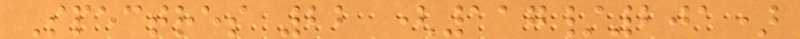Spectres 22 (117/201)
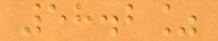58.2%
